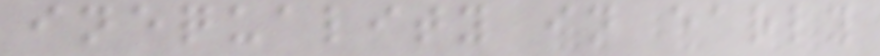inequality in early
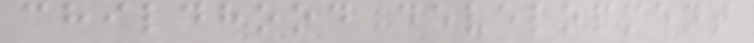childhood development
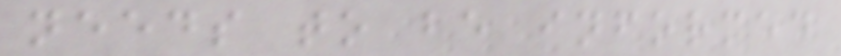needs to be informed
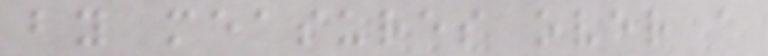by measures over a
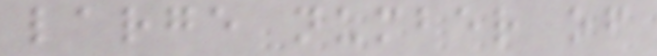large number of
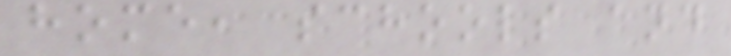home, schools and
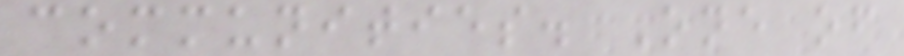communities. One of
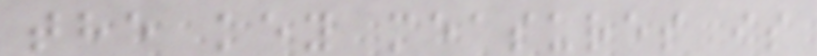the key measures is
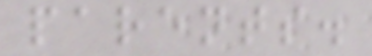parents.
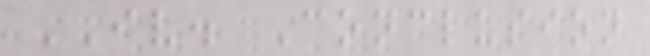IV. Conclusion
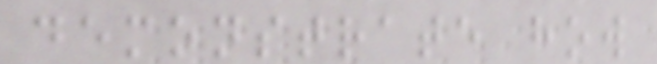demonstrate how
